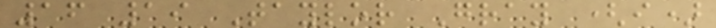16 19 Taylor Gray (i)
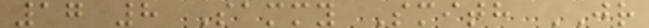17 8 Sammy Smith JR
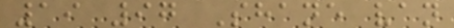19 97 Shane van
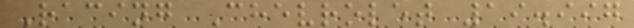Racing Chevrolet 19.997
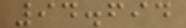94.694
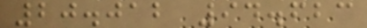20.012 94.623
